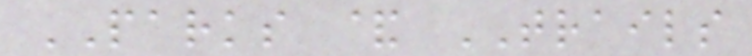PARKS & TRAILS
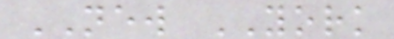NEW YORK
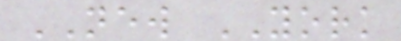NEW YORK
